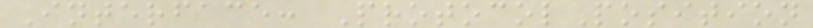Interface: ProtocolPosition
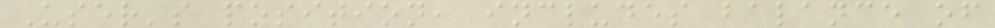User's position, includes balance of
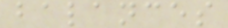balances
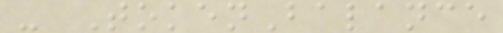- TokenBalance
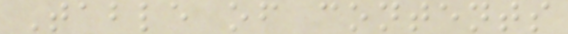Table of contents
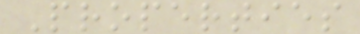Properties
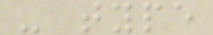- type
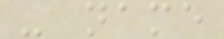- name
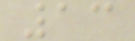13
